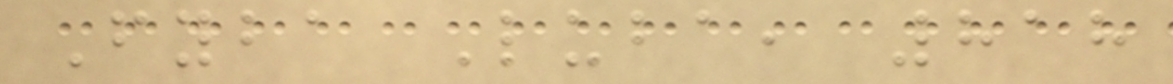Fyba Luba, 818
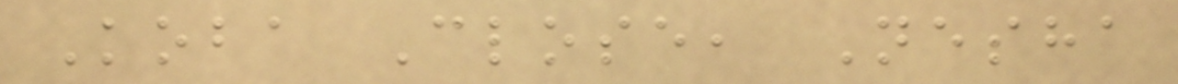Koba Close, Nesha
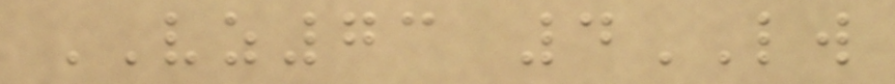VZ73 4LW
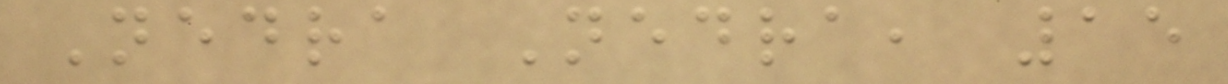Nedra Nedra, 15
